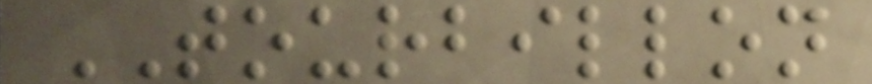TOURBILLON
